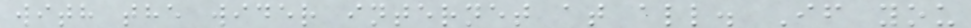with the wider internet at all. If you
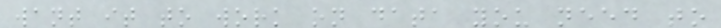want it to work on data you need to
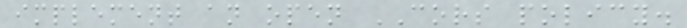implement an open CORS policy.
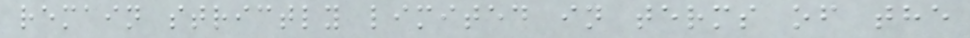remain strictly limited in terms of the
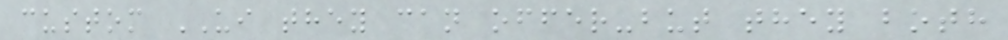custom UI they can offer-but they both
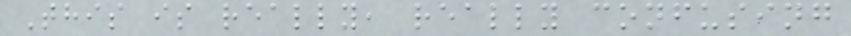This is really, really confusing
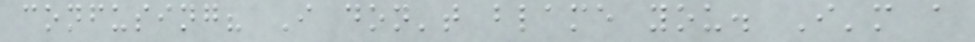confusing? I don't blame you. I'm a
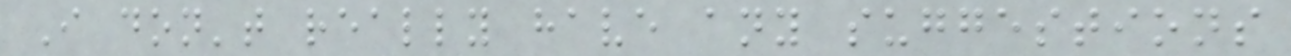I don't really have any suggestions
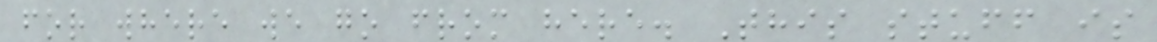for where we go from here. This stuff is
